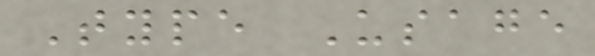Type Usage
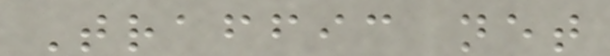Traffic net
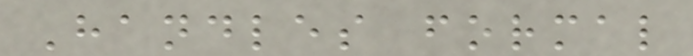Handles formal
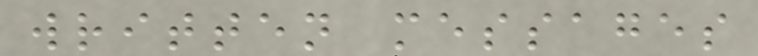written messages
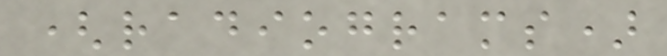(radiograms)
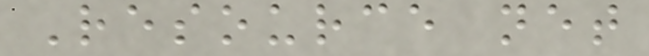Resource net
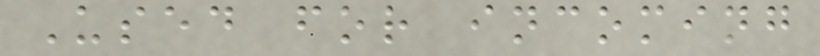Used for incoming
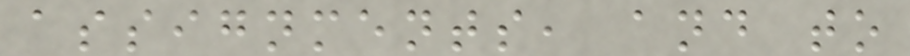assignments, and to
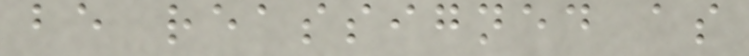be reassigned as
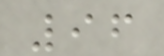96
